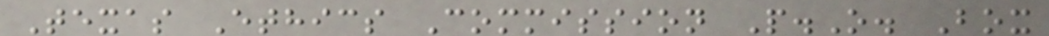Texas Ethics Commission P.O. Box
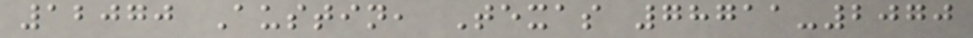12070 Austin, Texas 78711-2070
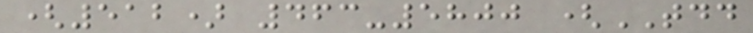(512) 463-5800 (TDD
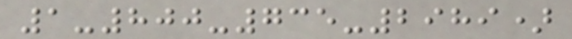1-800-735-2989)
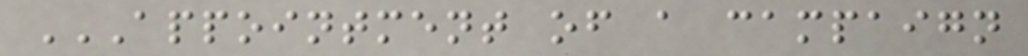APPOINTMENT OF A CAMPAIGN
